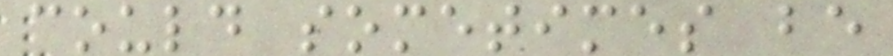could sometimes be
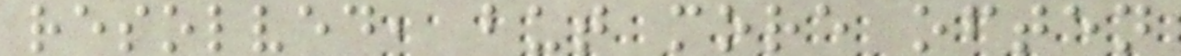resolved, but more often
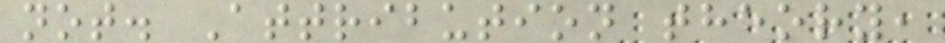not. Attribution theory,
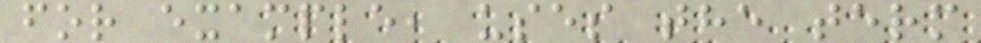for example, uses the term
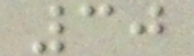30
